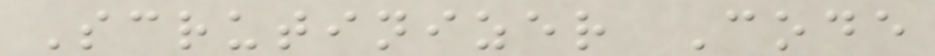Scrutinizer Code
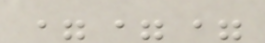===
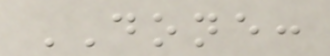DONE:
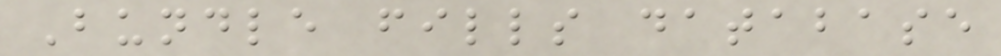Bundle fills database
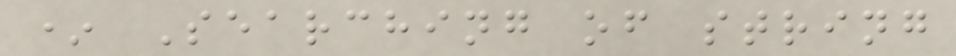* Searching of string
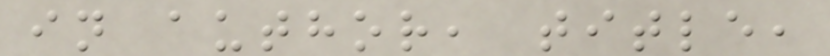in author, title,
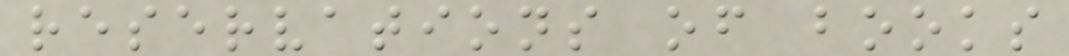reservations of books
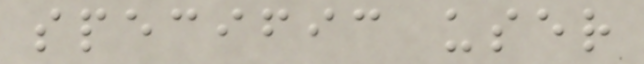specific user
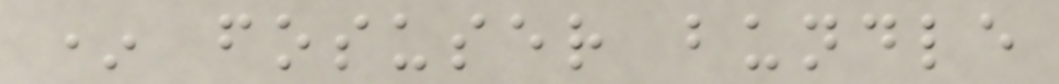* fosuser bundle
